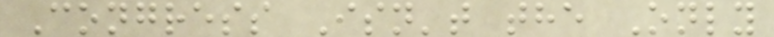Congress Isn't the Only
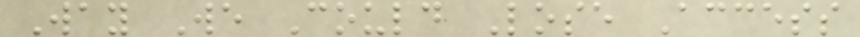Way We Could Lose Access
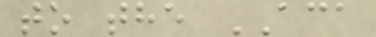to the ACA
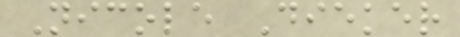Nicole Dieker
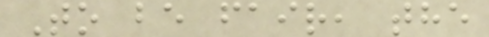To be fair, the
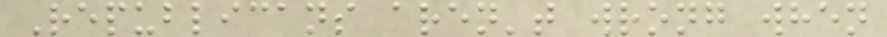Republicans aren't wrong when
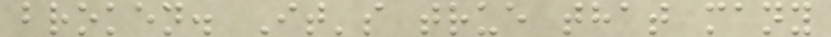broken. It's true that many
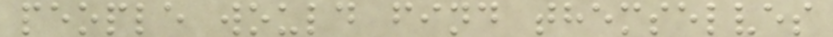people would find themselves
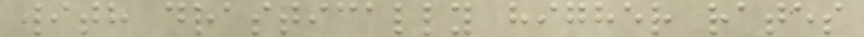with drastically higher rates
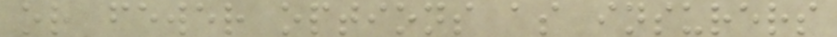or fewer options as insurers
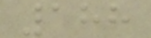188
